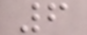6
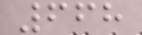668
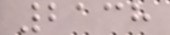2138
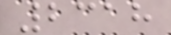2318
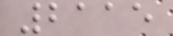2115
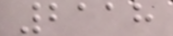2118
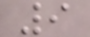9
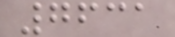7631
